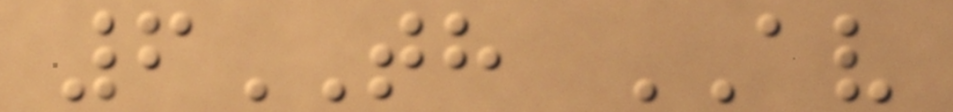6TH AV
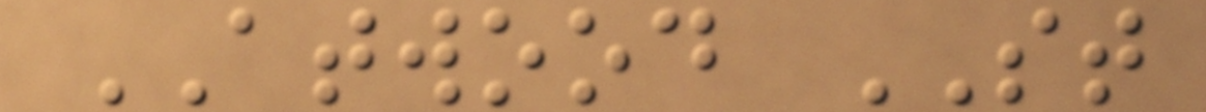ATWOOD ST
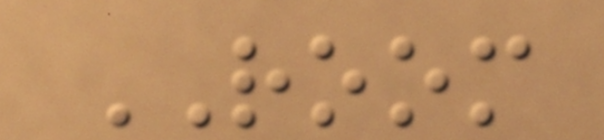ROOM
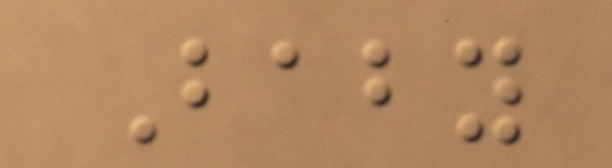Baby
